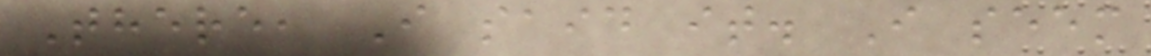There, I said it. I seem
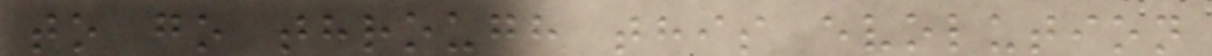to go through this evolution
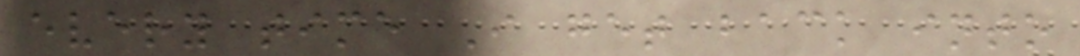every time I get back into
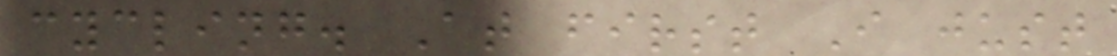cycling. At first I just
